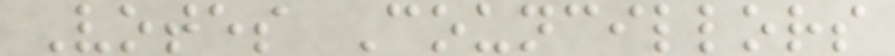Votes Councillors
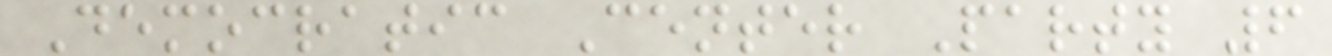Democratic Center Party 6
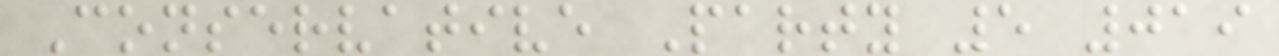Conservative Party 5 019
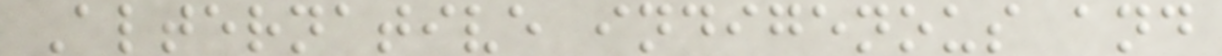Alternative indigenous and
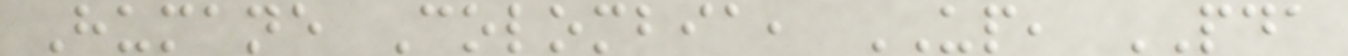Humane Colombia, UP, PDA
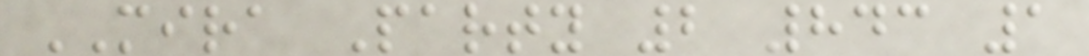MIRA Party 2 843 1
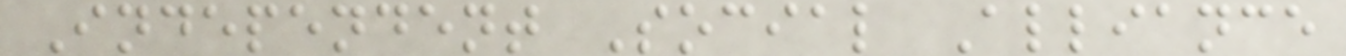Independent Social Alliance
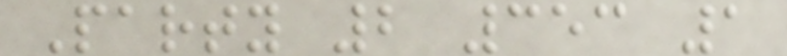Party 2 353 1
